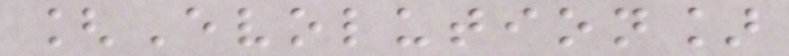[Evolution]
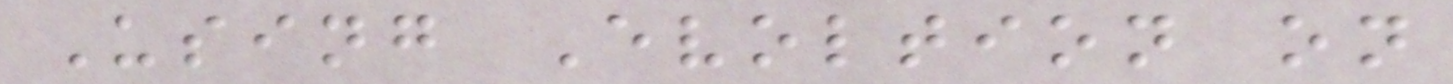Using Evoltion on
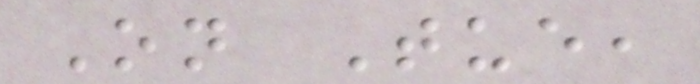On Tue,
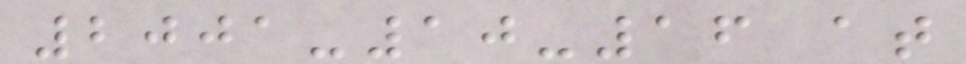2001-10-16 at
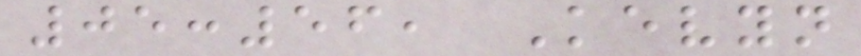05:56, Kevyn
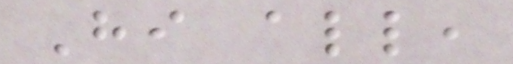Hi all,
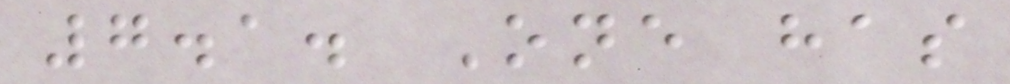7.1. One has
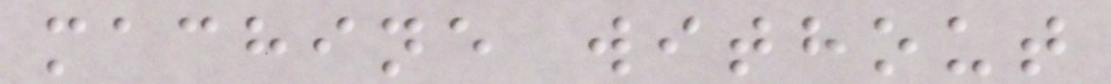machine without
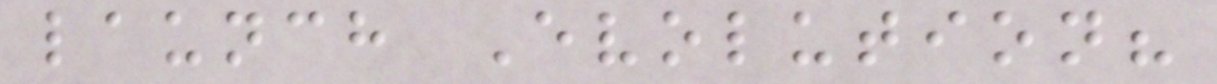launch Evolution?
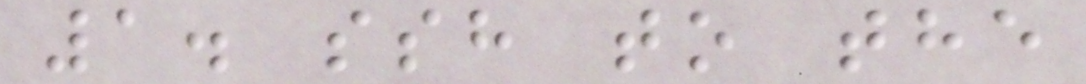1. ssh to the
